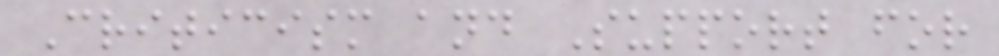Criticism and Support for
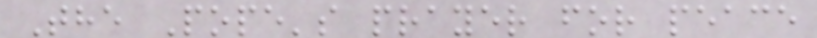The Pope's prayer for peace
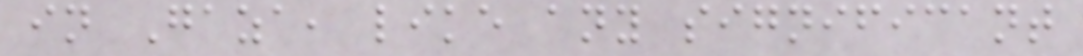in Gaza, like any significant
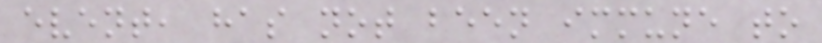event, has not been immune to
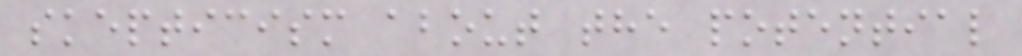skepticism about the potential
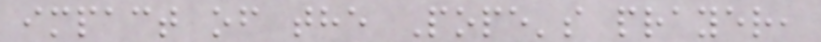impact of the Pope's prayer,
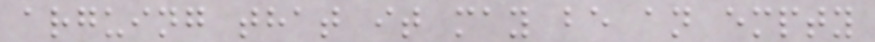arguing that it may be an empty
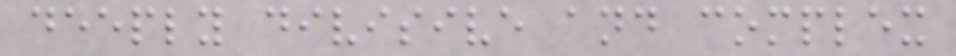deeply divisive and complex
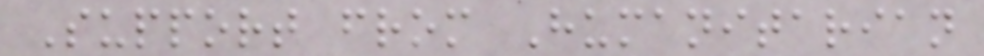Support from Humanitarian
